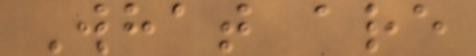What are
